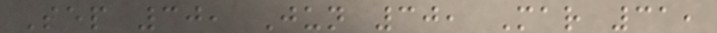Sep 30, Jun 30, Mar 31,
